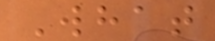What
